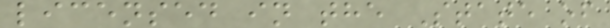licensed in the State of
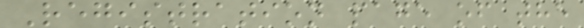Registration page of the
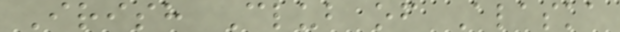Irish Club of Alaska
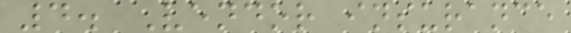4. Vendor insurance
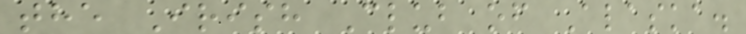the Irish Club of Alaska.
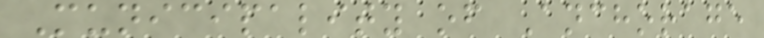Municipality of Anchorage
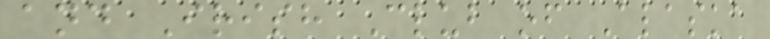and Irish Club of Alaska
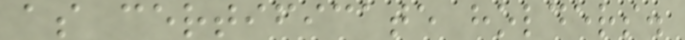as certificate holders.
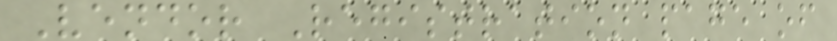Vendor Registration page of
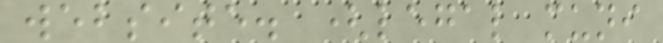website. (legal muni
